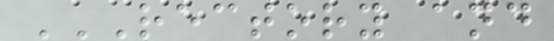RECTORY AND
